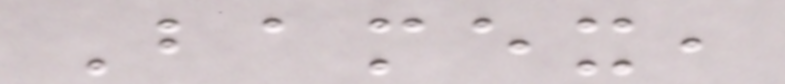Bamex,
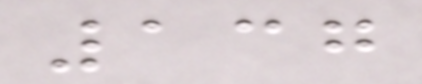137
